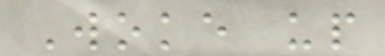Woke up
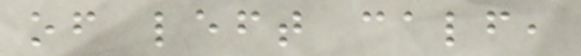of left calf,
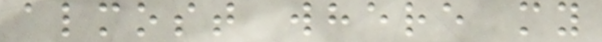almost where my
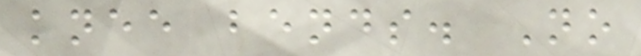knee bends. No
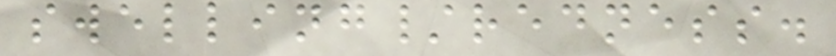swelling/redness.
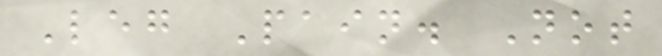Leg Pain. Not
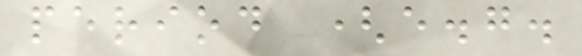period (e.g.
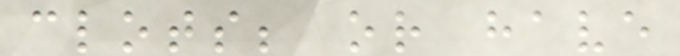clots; or have
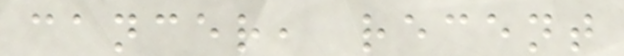cancer, recent
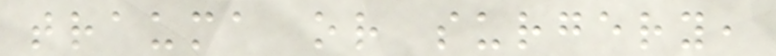trauma or surgery,
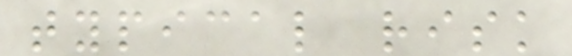typical risk
